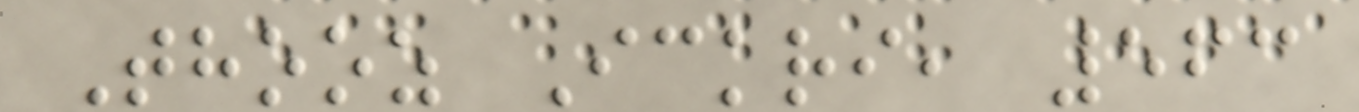Thooz Ickri, 563
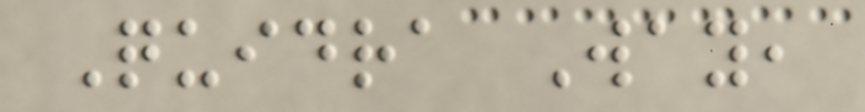Quidra Way,
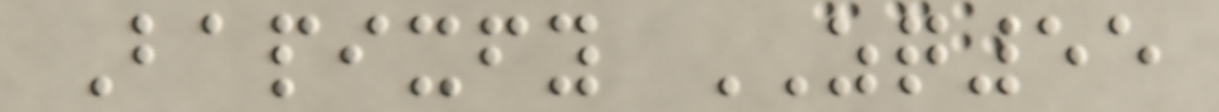Bapixfy ZQ55
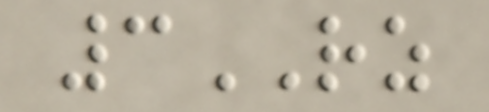3RZ
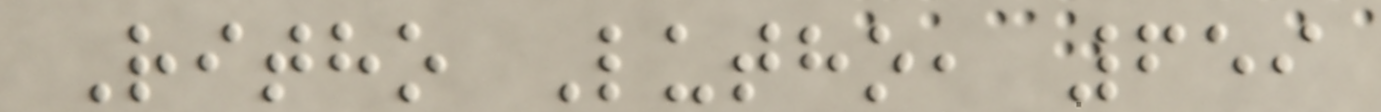Ritho Lutho, 659
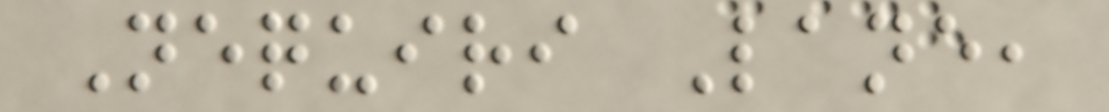Nequiri Lane,
